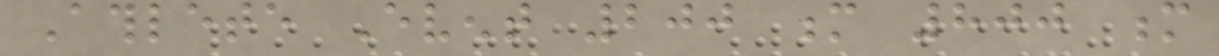Athlete Event 200 m 800 m
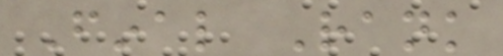Final Rank
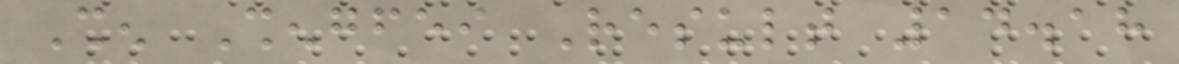Shen Shengfei Result 14.18
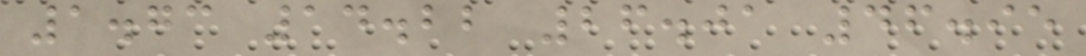1.73 14.22 26.01 46.95
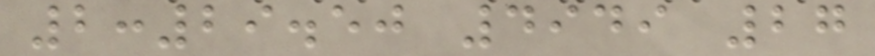2:29.50 4949 27
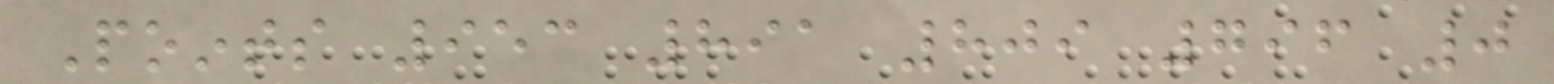Points 953 891 809 796 0
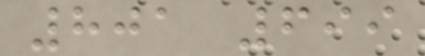801 699
